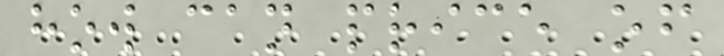how can price of
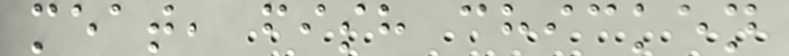meat, fish chicken
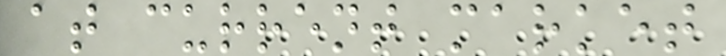at current market
